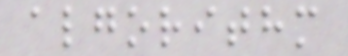algorithm
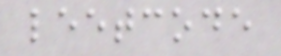leetcode
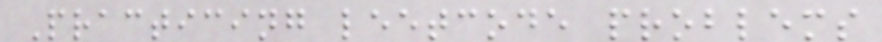Practicing leetcode problems
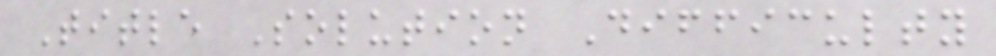Title Solution Difficulty
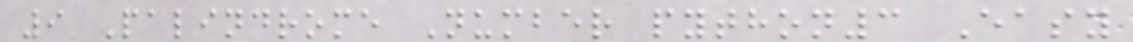9 Palindrome Number python3 Easy
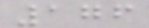176
